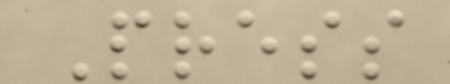Press
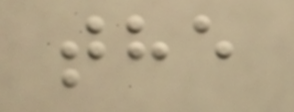the
